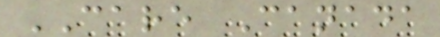CARE Canada
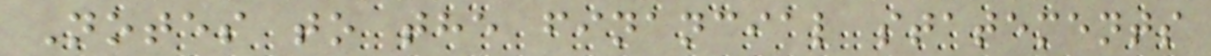Notes to the financial statements
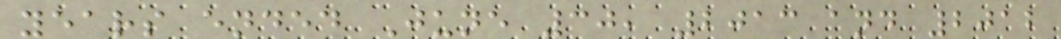years ended June 30, 2013 and 2012
